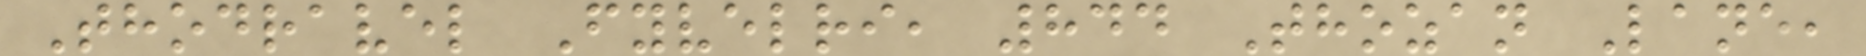Thodravel Fyvelri, 844 Thozan Lane,
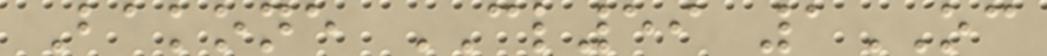Bakone CL59 1OC
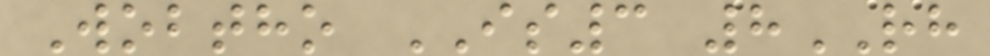Wobtho IS3 8RH
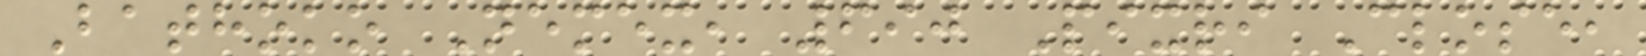Bathoko Nemex, 690 Pixri Close,
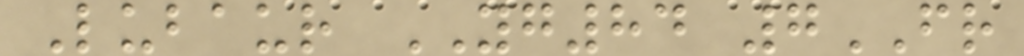Lubaur YG84 7FR
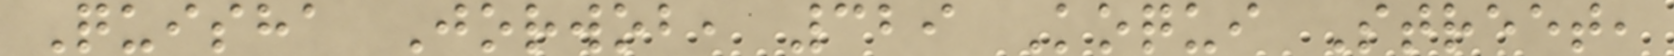Quisha Jorwob, 329 Koqui Street,
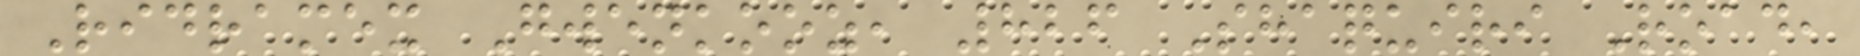Ridramex Gwenkooz, 826 Shaquiri Road,
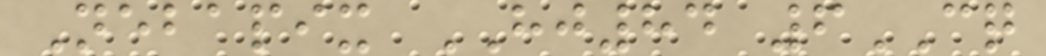Nebapix HJ84 6CQ
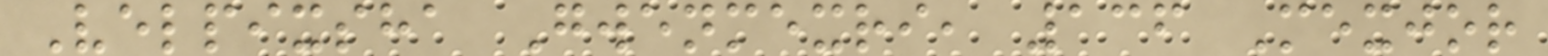Velpixsha Gwenmexri, 136 Mexjor
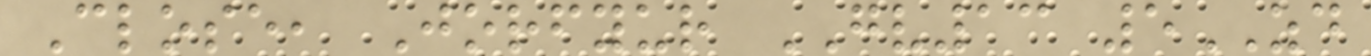Close, Jorfyur GV13 5ZD
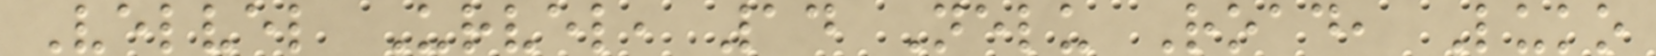Velvel Urvel, 14 Nelu Road, Luko
